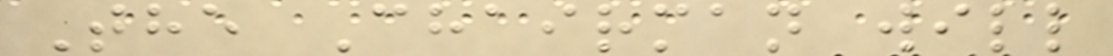The Chairman will
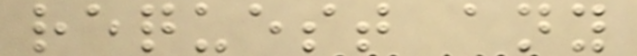request any
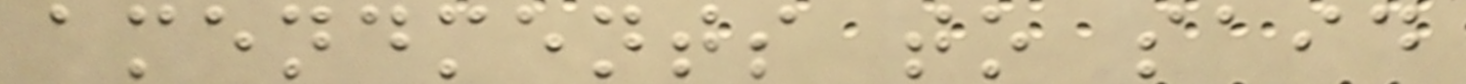amendments to said
